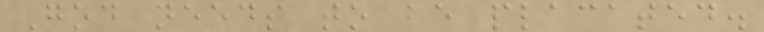God needs to be placated.
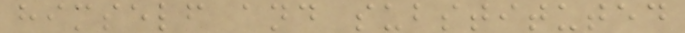himself and substituted
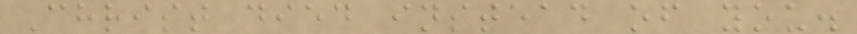Christ died instead of you.
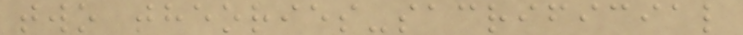two theories-sacrificial
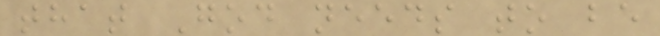that God needs to be
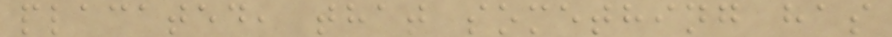placated, that something has
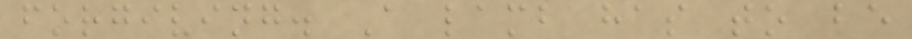forgiving. A lamb has to be
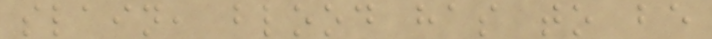slain, blood has to be
